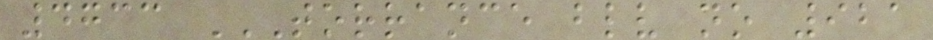4733 TORRANCE BLV NO 921
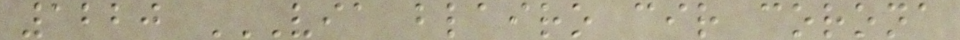1220 VIA BLAIRO CIR CORONA
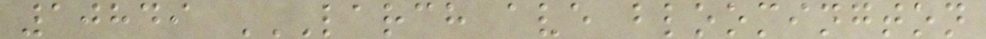10849 LARCH AVE BLOOMINGTON
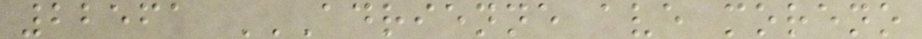22561 ADRIENNE AVE MORENO
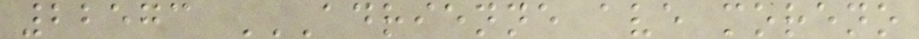22573 ADRIENNE AVE MORENO
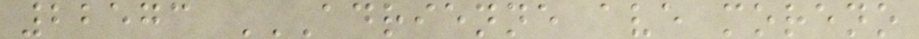22573 ADRIENNE AVE MORENO
